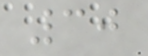30
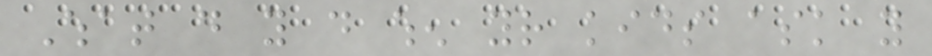What do you do when your kids ask you
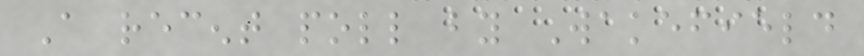A recent poll by Wakefield
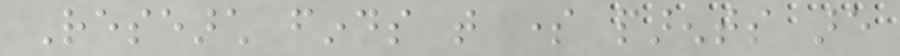Research finds that some parents are
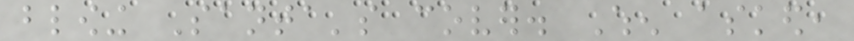blowing Santa's cover. When asked,
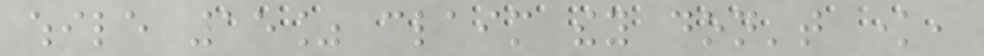while 15% claim they don't know,
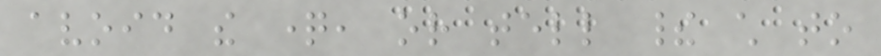avoid the question, or tell their child to
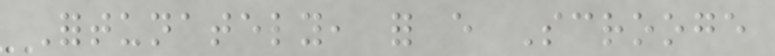Fortunately, for every Scrooge
